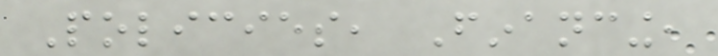Policies, Financing,
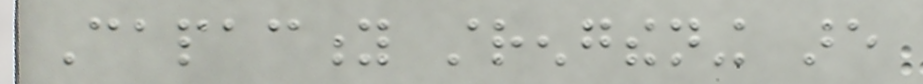Capacity strengthening are
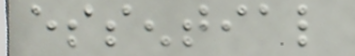essential
